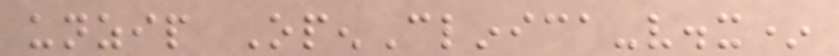unzip OpenClinica-v.x*
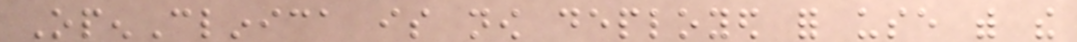OpenClinica is now deployed for use with the
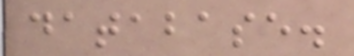database.
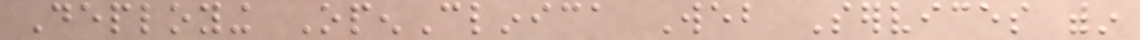Deploying OpenClinica Web Services within
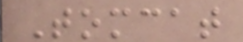Tomcat
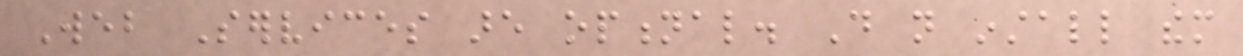Web Services are optional. Do not install them
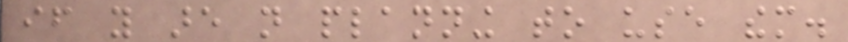if you are not planning to use them.
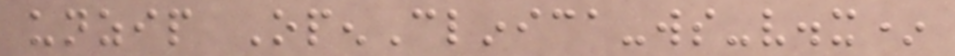unzip OpenClinica-ws-v.x*
